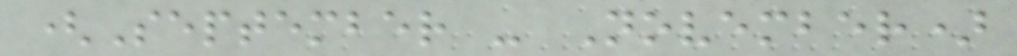(September - November)
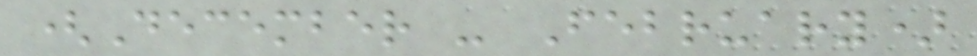(December - February)
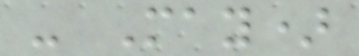- May)
